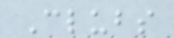Clubs
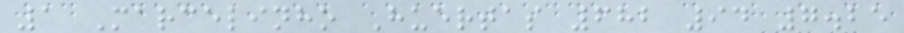1 Marcelinho Huertas 682 94 7.25
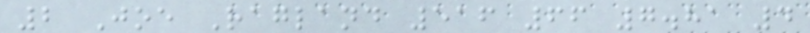2 Joe Ragland 516 66 7.81 4
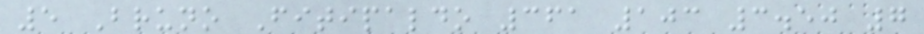5 Bruno Fitipaldo 361 103 3.50 7
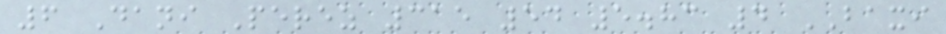6 Dani Perez 315 54 5.83 4 BAXI
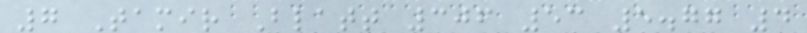7 Tamir Blatt 306 53 5.77 4
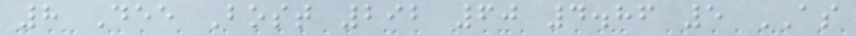8 Dee Bost 292 60 4.86 5 AS
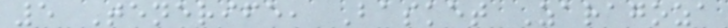5 Tenerife, Basket Zaragoza
